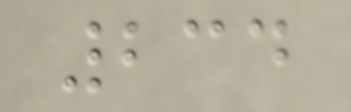234
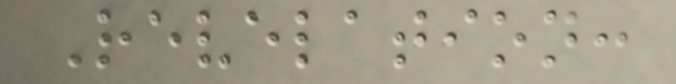Revelation:
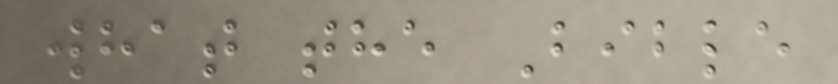what the Bible
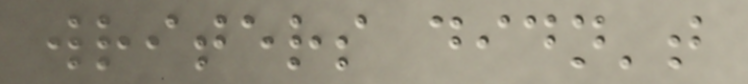writers didn't
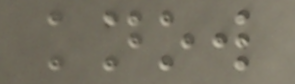know
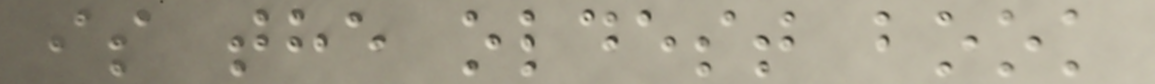is the oldest book
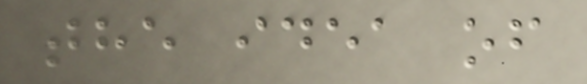the idea of
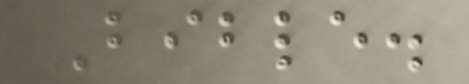Bible.
